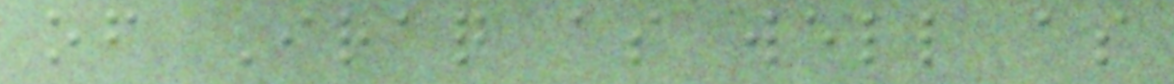of Iraq as well as
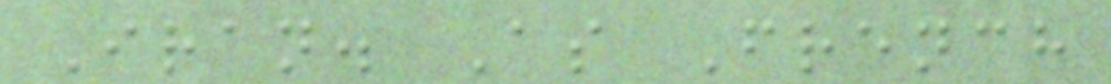Iran. As French
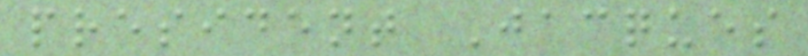president Jacques
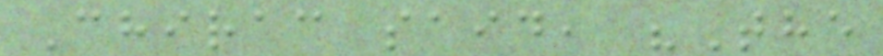Chirac said, "The
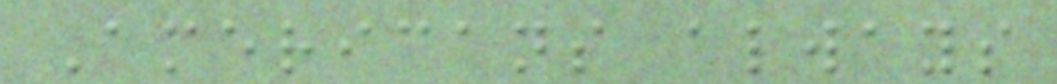Americans always
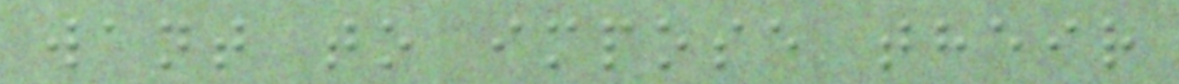want to impose their
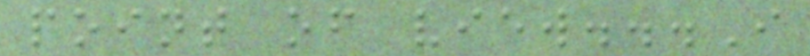point of view...I
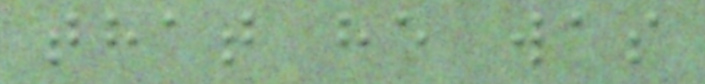that he was
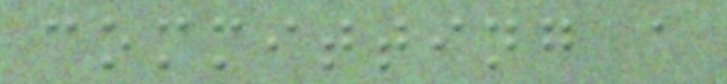committing a
